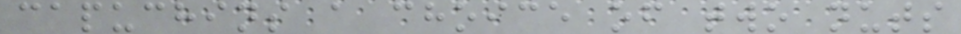capuchins a choice of two nuts
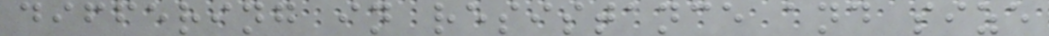differing in resistance and size
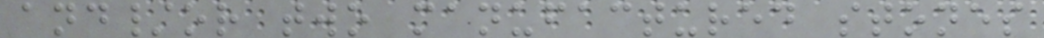and/or two manufactured stones
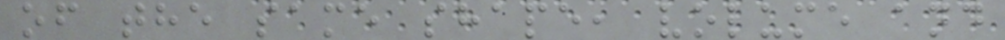of the same shape, volume and
